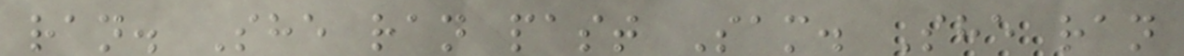ran. She ran past Sam. She ran
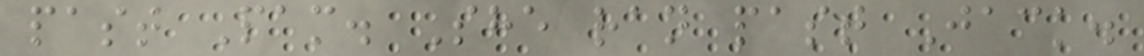past Pam. She ran past Jack.
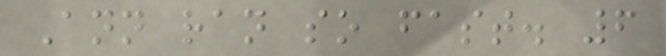Ann ran so fast. 6
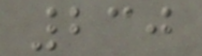230
